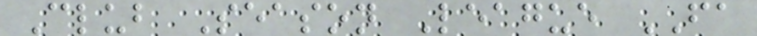Club Season League FA
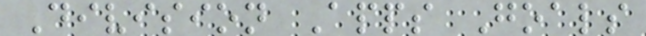Division Apps Goals
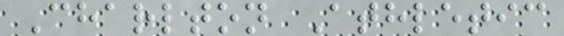Charlton Athletic
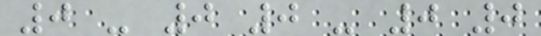0 - 0 0 - 0 0
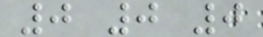0 0 0
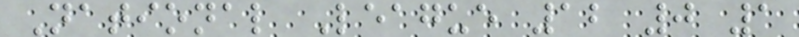National League 12 0 1
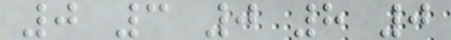0 3 0 8 0
